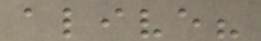alive?
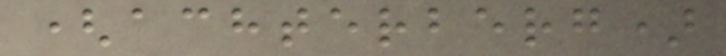(achterberg)
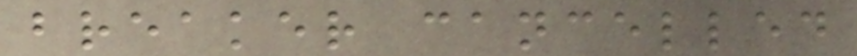breaker cancelled
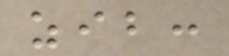zib:
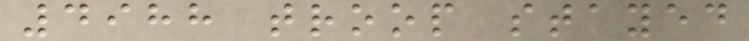4988 troop stayed
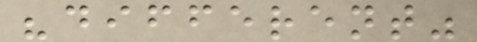"different"
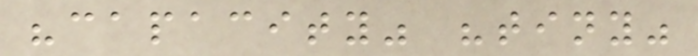"capacity" "tiny"
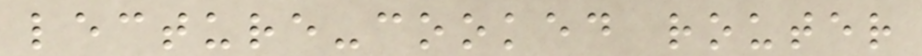lecture-cooked router
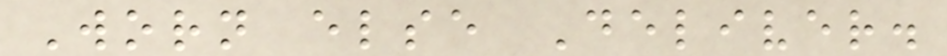Worn else Deliver.
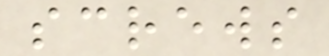screws
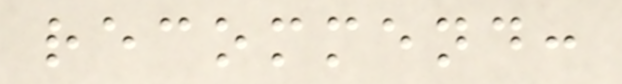recommend:
